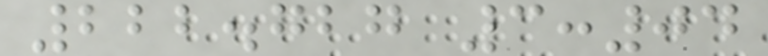222.727 3:04
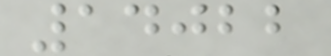14022
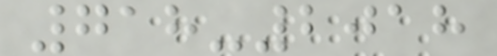718-2018
